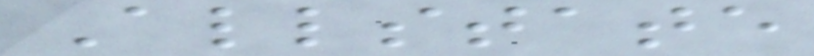Allstate
